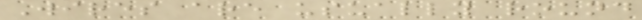Wires are usually round
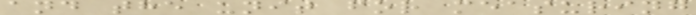and the unit for measuring
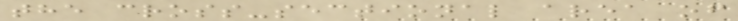the cross-sectional area of
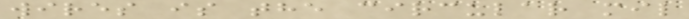wires is the circular mil
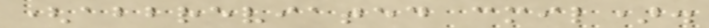(abbreviated cmil).
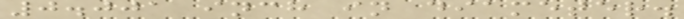0.001 inch in diameter.
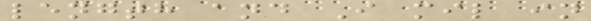length and I mil in
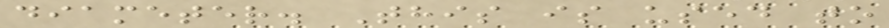diameter. This is used to
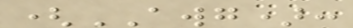(AWG):
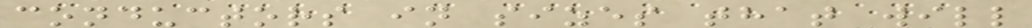conductors in sizes that will
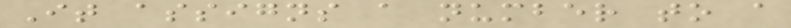It assigns a number to a
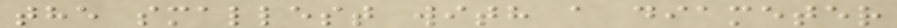the smallest with a diameter
